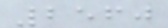2560
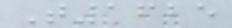T1625
